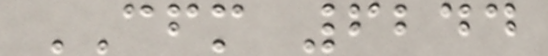CFM 6244
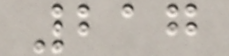217
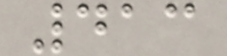413
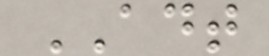ADT
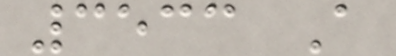3533 A
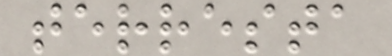terresta
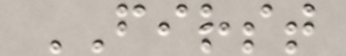FIRST
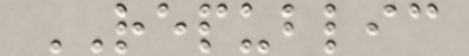REPUBLIC
